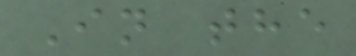In the
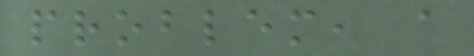problem, a
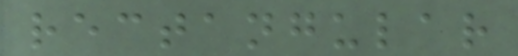rectangular
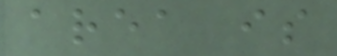area is
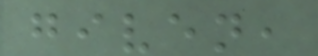given,
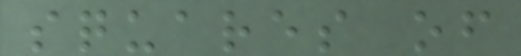squares of
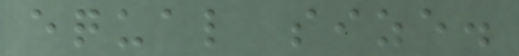equal size.
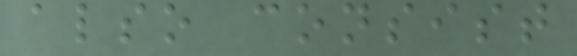also consist
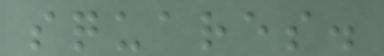squares.
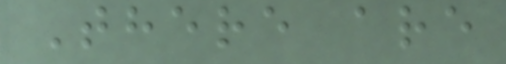There are
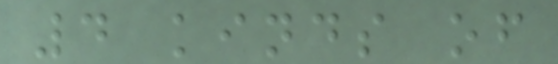4 kinds of
